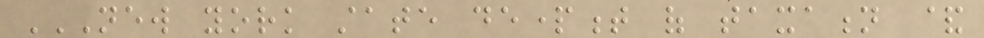NEW YORK STATE DEPARTMENT OF TAXATION &
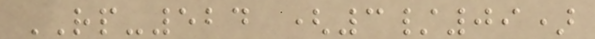RP-524 (3/09)
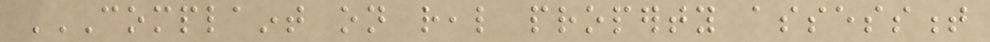COMPLAINT ON REAL PROPERTY ASSESSMENT
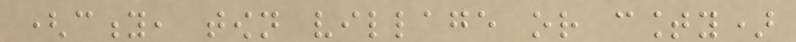(city, town village or county)
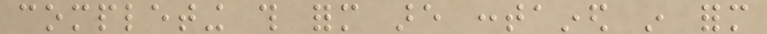completing this form are contained in form
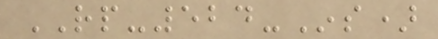RP-524-Ins)
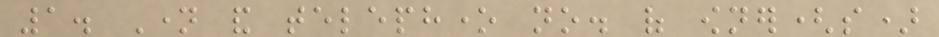1. Name and telephone no. of owner(s)
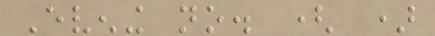Evening no. ( )
